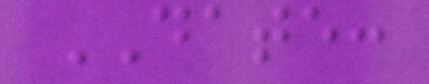DATE:
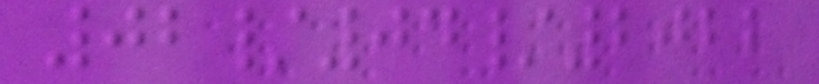02/04/2022
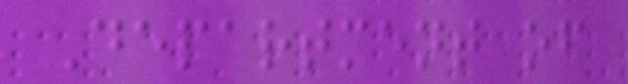Department of
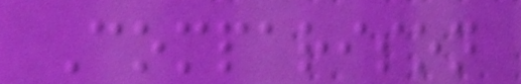Comparison
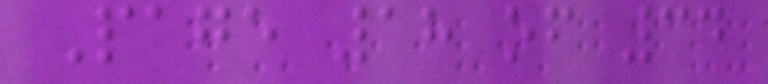Page 18 of 34
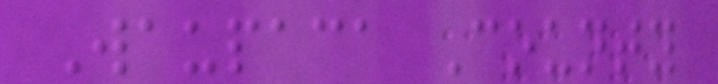Waupaca County
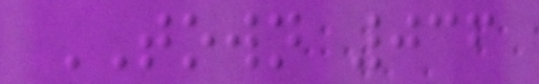TOWN 036
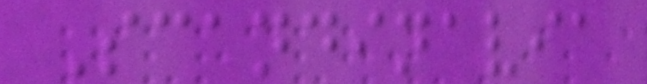Scandinavia
